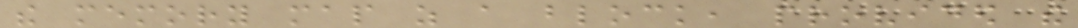the memory map as a block, provided the
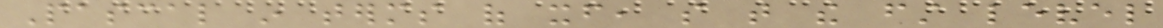Pascal in terms of itself, so that the first level
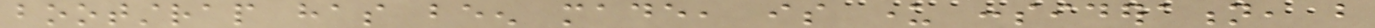bootstrap has been made, is under consideration, but
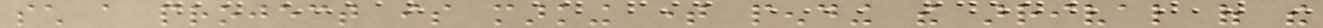such a project is marking time pending the arrival of the
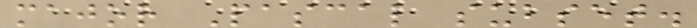major Pascal subset.
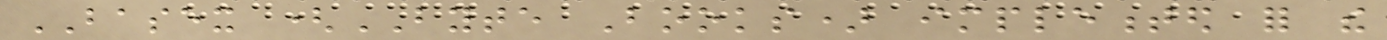BASEX (BYTE Books) implemented for the
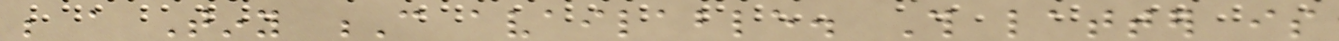be a Tiny C available. This latter is
